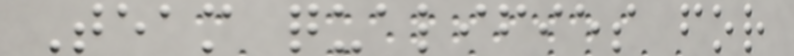Team qualifies for
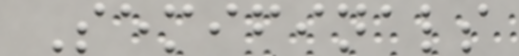Semifinals
